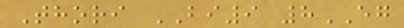Thori BI9 8EG
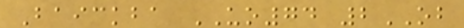Baickba UO74 2OB
